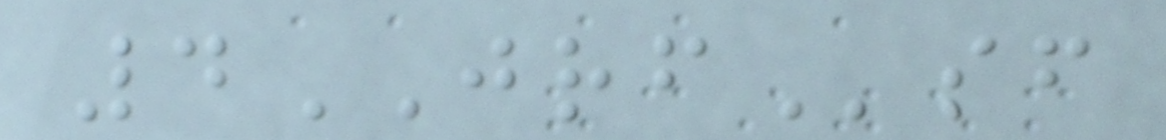4JRFsf
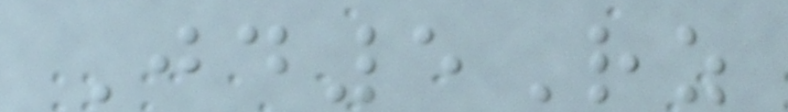Jd5Rz
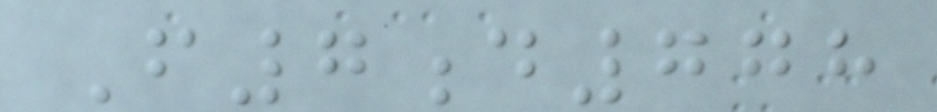F7d778
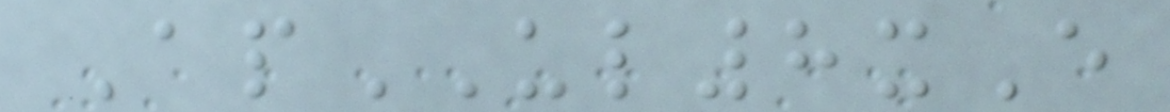ApUL8xE
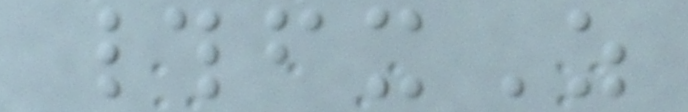#fxZ
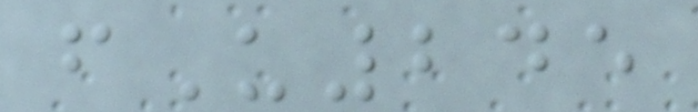fU245
